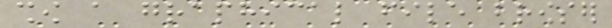show a graphical file browser
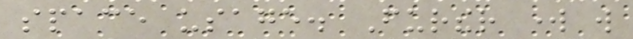space usage. Further work will
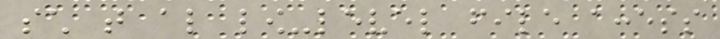such that also low-level file access
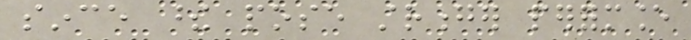since these pose stronger performance
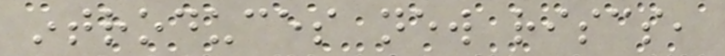introduces new riscs,
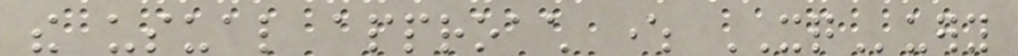the usual approach where XQuery
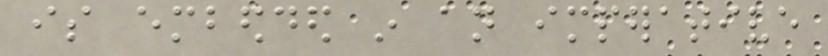is embedded in an imperative
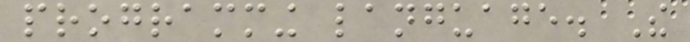programming language. The
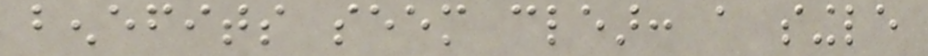benefits seem clear: a single
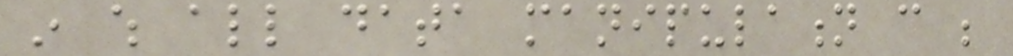in which all data manipulation can be
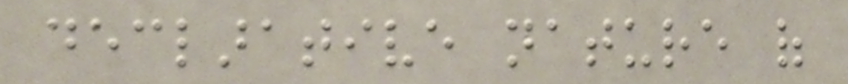declarative nature of
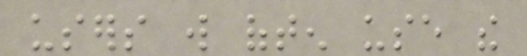users will often use the
